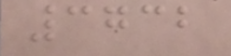3732
